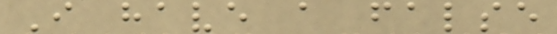I have a false
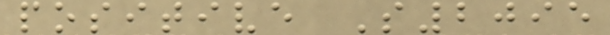positive S2095
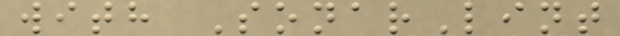with SonarLint
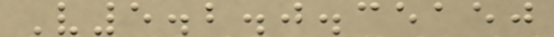V5.2.0.35150
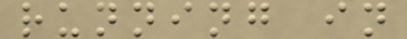running in
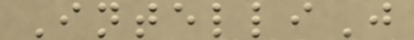IntelliJ
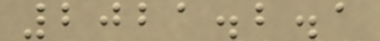2021.2.1
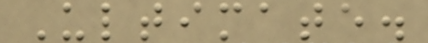Ultimate.
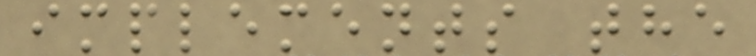implements the
